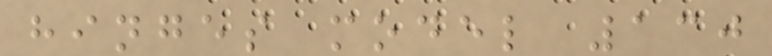hinges model 130
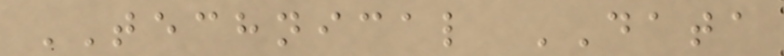TECHNICAL DATA
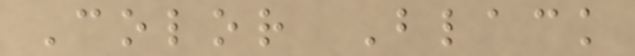Color Black
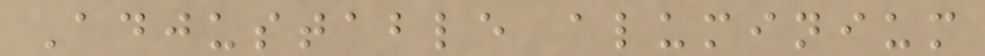Adjustable aluminium
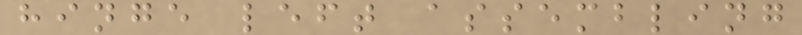hinge left assembling
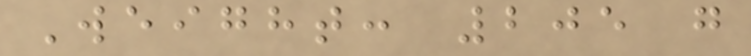Weight: 205 g
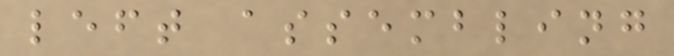left assembling
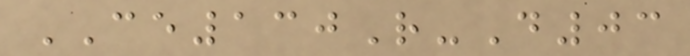CE130R-D03
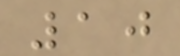10
